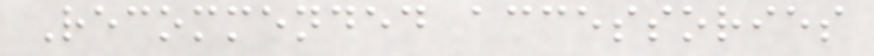Recommended accessories
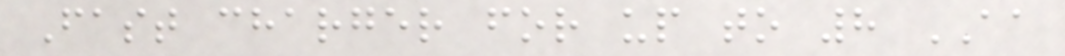Fast charger for up to 8 AA
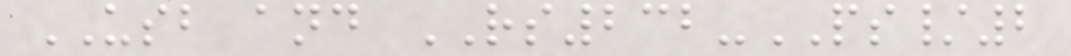USB and RS232-PS/2
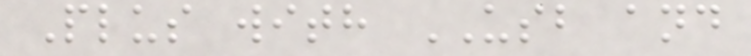Plus with USB and
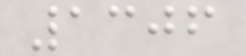1306
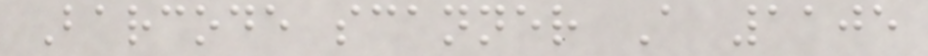Barcode scanner A 1105
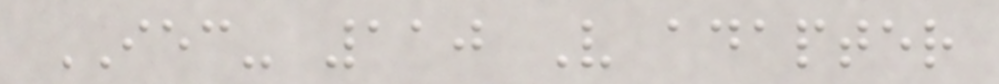IEC- 110 V adapter
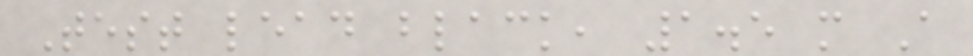Test lead black, 1.5 m A
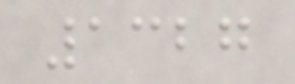1327
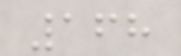168
